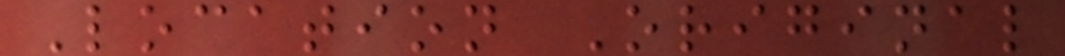Location Original
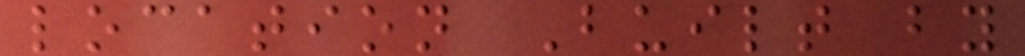location Built by
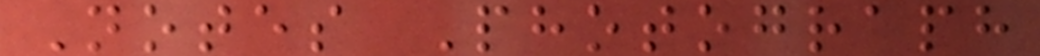Notes Photograph
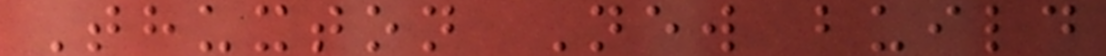Thuxton New build
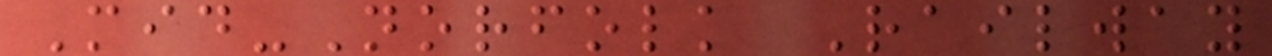Mid-Norfolk Railway
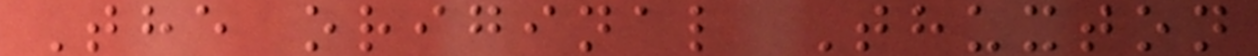The original Thuxton
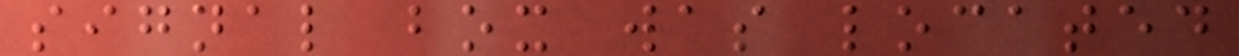signal box was located
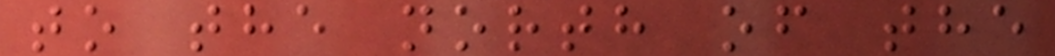to the north of the
